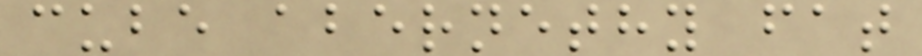cube abernethy fat
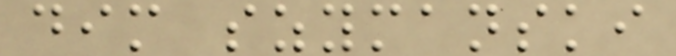dim szymanski
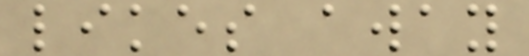likes away
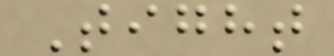Tight
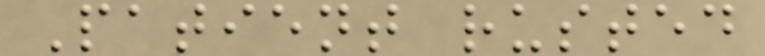Patient rusted
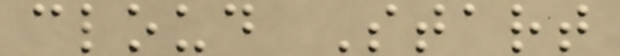cloud Start
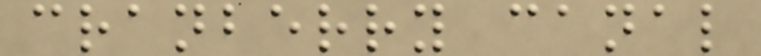cranberry canal
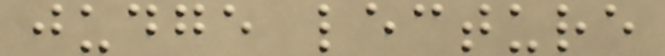judge lecture
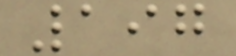197
